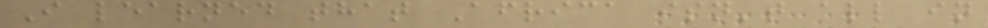I learned that Africa isn't all in
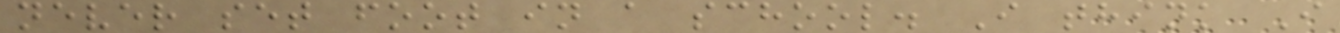never set foot in a school. I think I
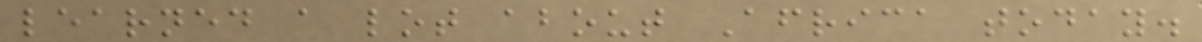learned a lot about Africa today.
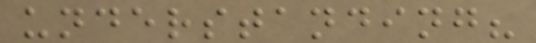understanding?
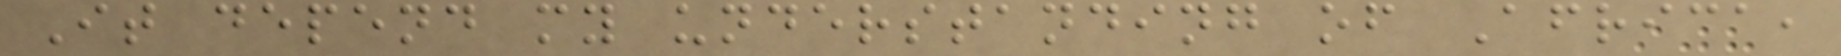It depend my understanding of Africa,
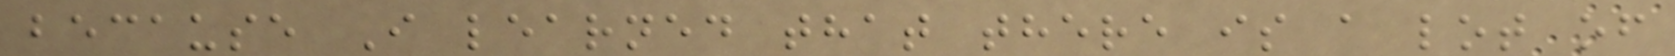because I learned that there is a lot of
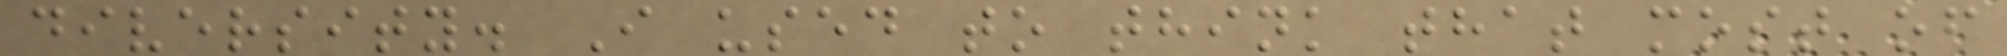diversity. I used to think that most of
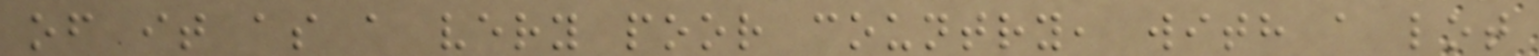of it as a very poor country, with a lot
